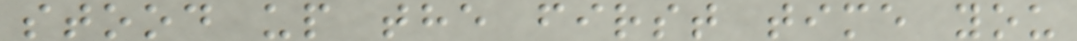stood up the first time you
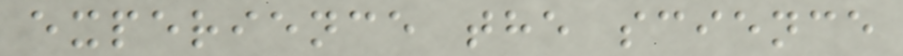experience the science
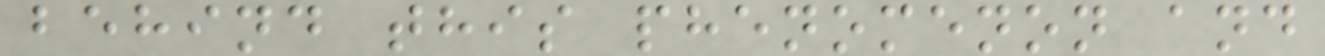behind this phenomenon and
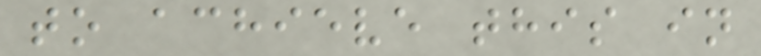to achieve this in
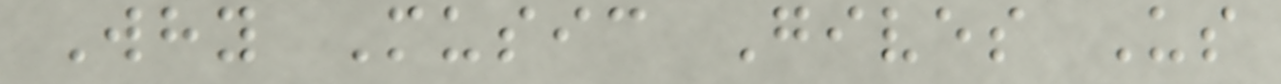Why Music Gives Us
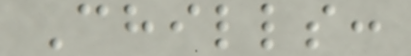Chills:
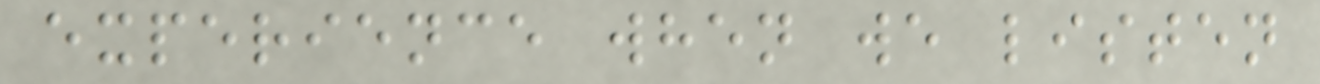experience when we listen
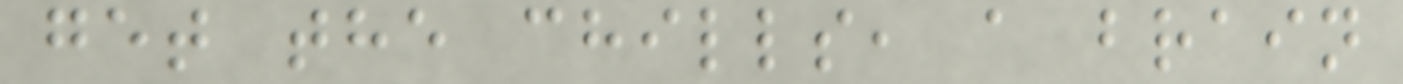get the chills, a brain
